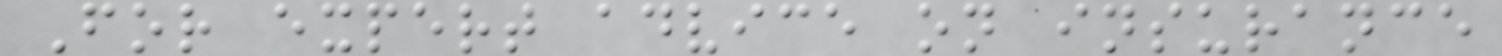For expert advice on insurance
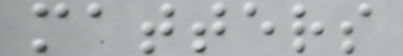matters
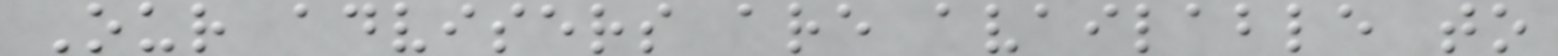Our advisers are available to
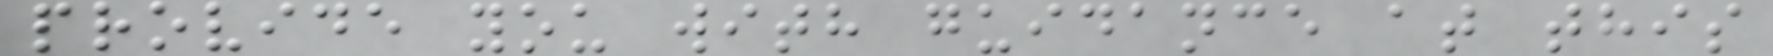provide you with guidance at this
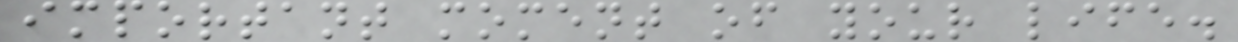important moment of your life.
